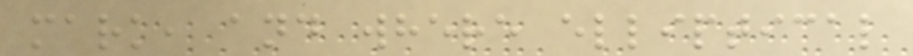mark, and where elliptical
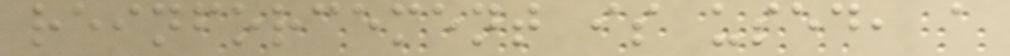reinforcement is used, a
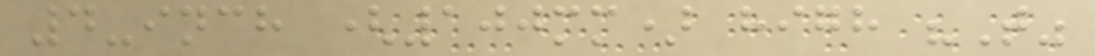4-inch (100mm) high "T"
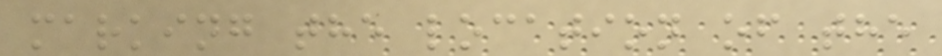marking the location of the
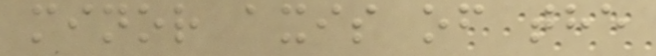minor axis of the
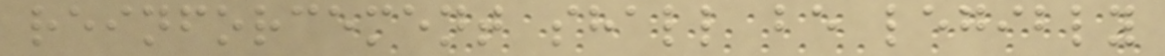reinforcement shall be legibly
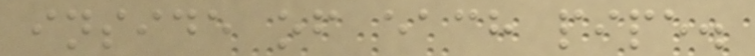inside of each pipe.
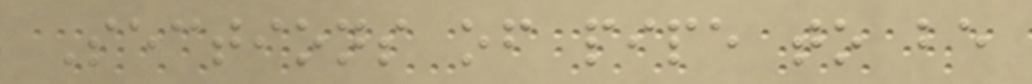Sections of pipe to be
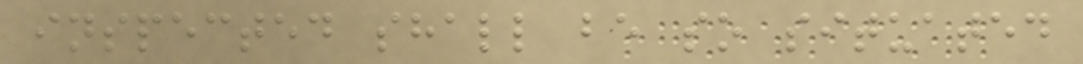inspected shall be so situated
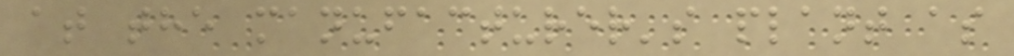at the manufacturer's plant as
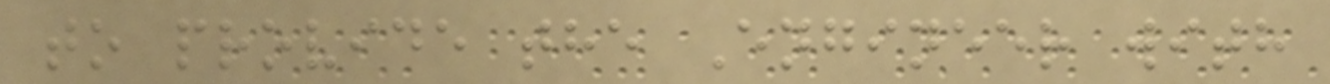to provide the Engineer with
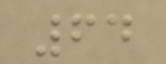64
